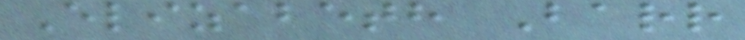Elizabeth Barr
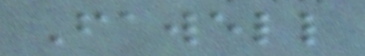Fawell
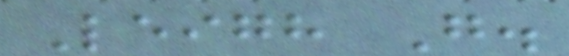Leigh G.
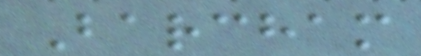Barcham
